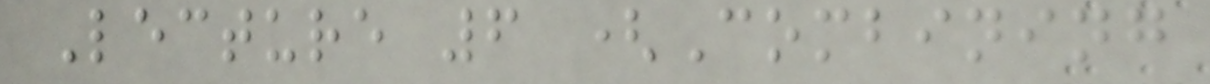Lecture 6 (Combining
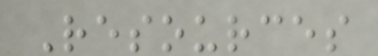Resources
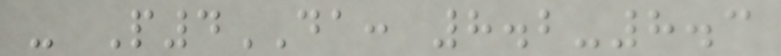- P4DA: 8.2-8.3
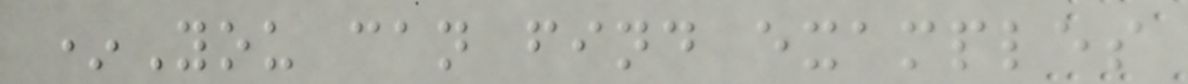*You can find examples
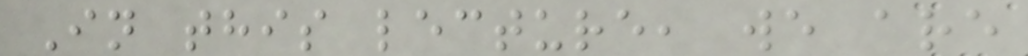In this lecture, we are
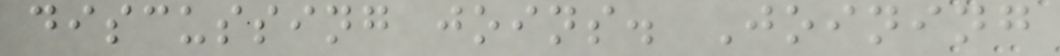discussing joins. Joining
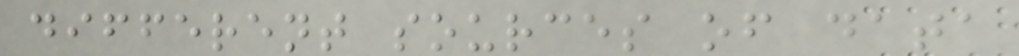different sources of data
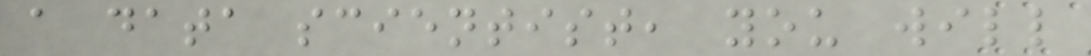a data scientist, you will
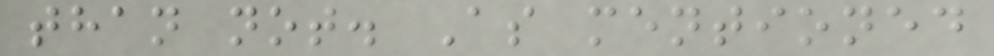than not. As mentioned
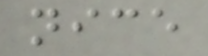nice
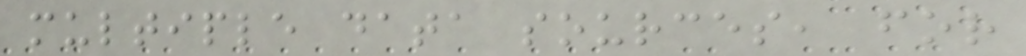multiple data sources, for
